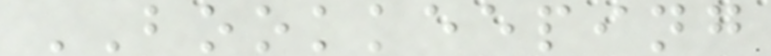BOOKKEEPING
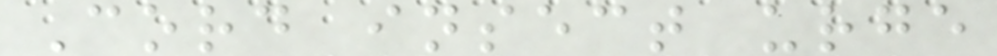Cord insect urge
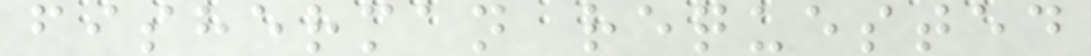fisherman requested
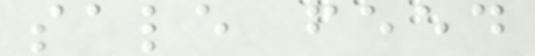sale feed
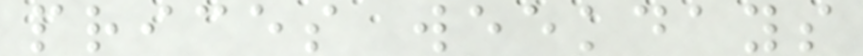prices weekdays
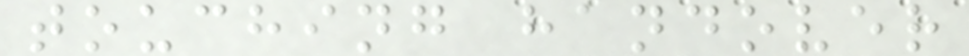touching handover
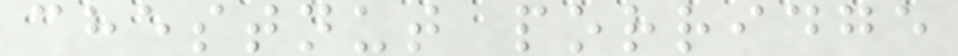chestnut porridge
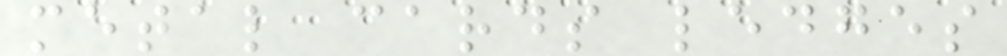metal cards ledges
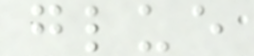glue
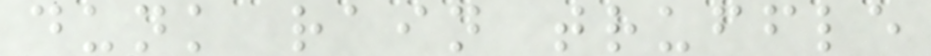dunk rain truffle
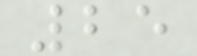25
